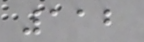112
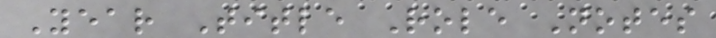Year Title Role Notes
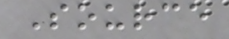Source
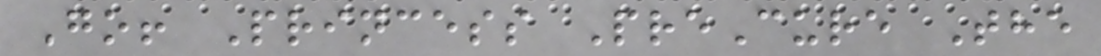Go! Princess PreCure The
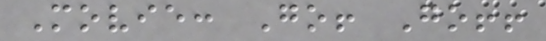Movie: Go! Go!!
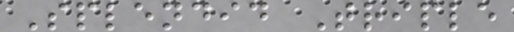Splendid Triple
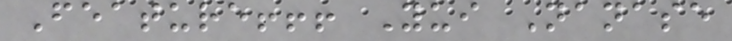Feature!!! Yui Nanase
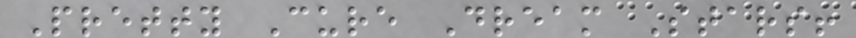Pretty Cure Dream Stars!
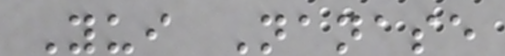Yui Nanase
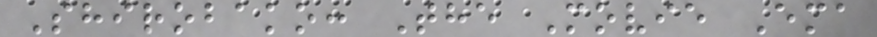Shirobako: The Movie Ema
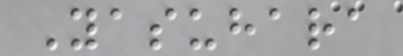Yasuhara
